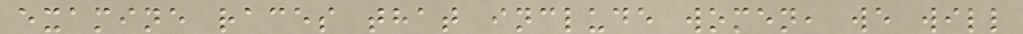examine races that include women, we will
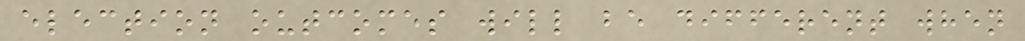election outcomes will be different when
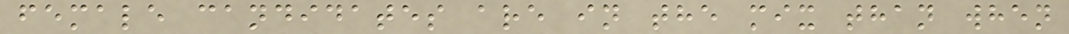female candidates are in the mix than when
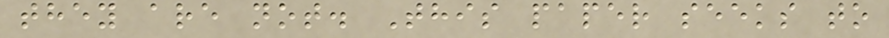they are not. This paper seeks to
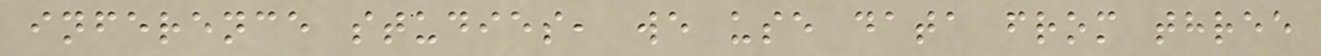inference studies, we use data from three
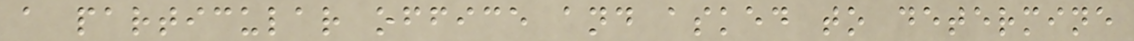a particular office and asked to determine
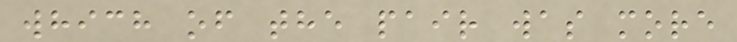which of the pair was more
